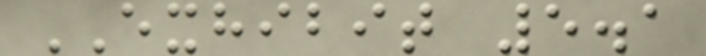EXHIBIT 5.1
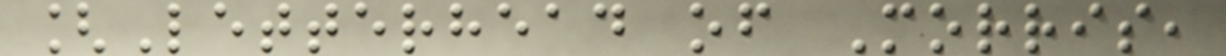[Letterhead of Morris,
